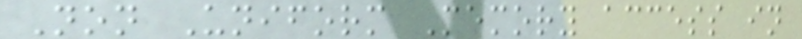Non Uniform Memory access in
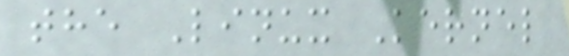the Linux Kernel
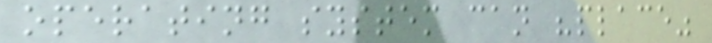operating system can "place"
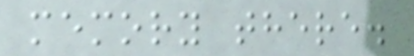memory there.
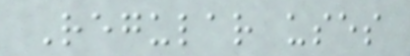Regular uses
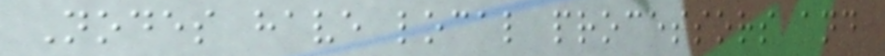Nodes have local processors and
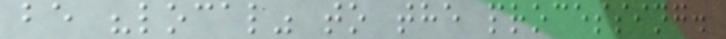be "local" to the processing.
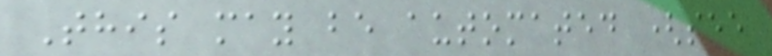This may be automated (see
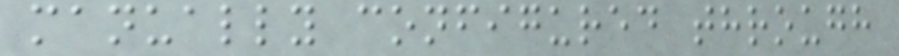manually configured through
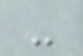-
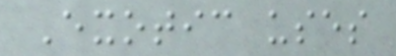Exotic uses
